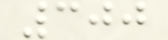300
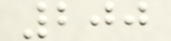200
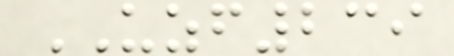UZF239
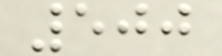500
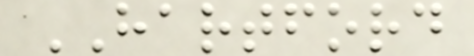HARTFORD
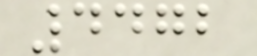4472
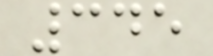345
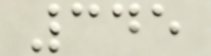345
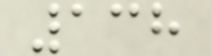138
